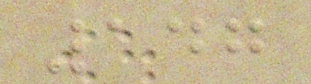147
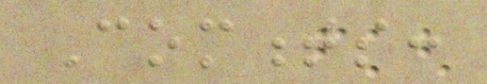Comments:
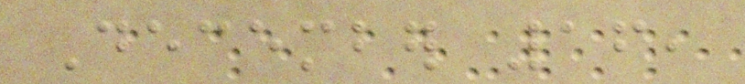December 16,
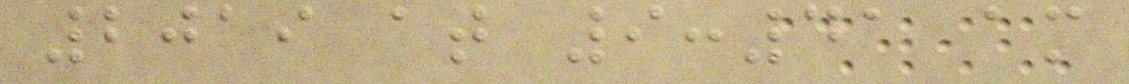2019 at 9:41 am
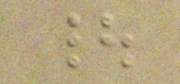|
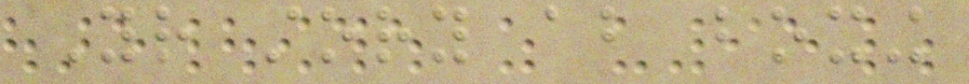Your story about boxing
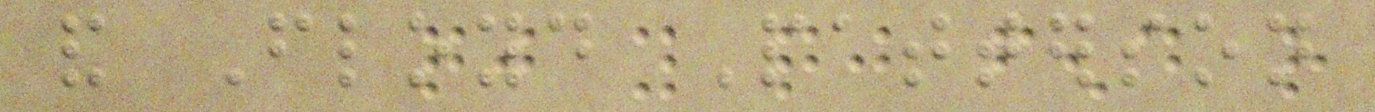and Floyd Patterson
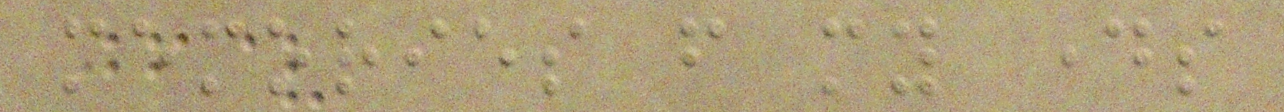memories from my days
